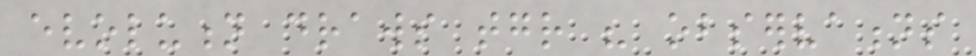evolution draws together his observations
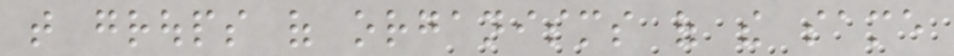that groups of organisms of the same
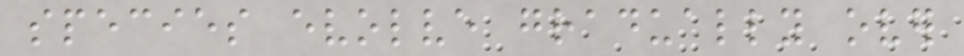species evolve gradually over
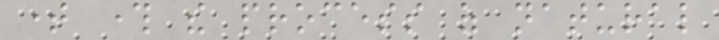time through the process of natural
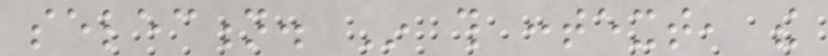selection. In this context, the
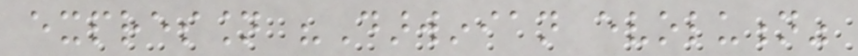expression "Darwinian evolution"
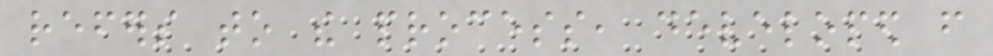refers to the process, developed from
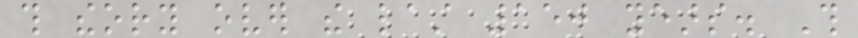this theory over the last 150 years. This
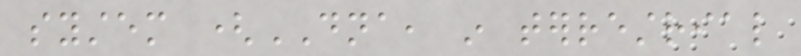system (DNA, in terrestrial
